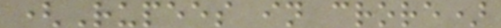(Rupees in crore)
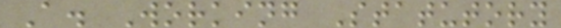A. Working Statutory
